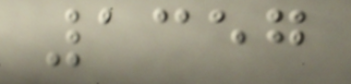1357
